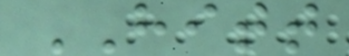HITT
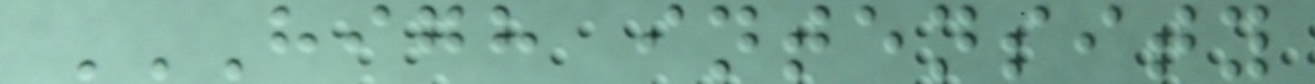HIGH INTENSITY
